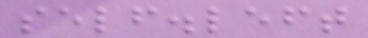self.left
